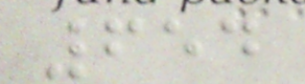654
